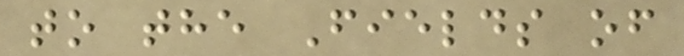to the Fields of
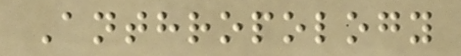Anthropology
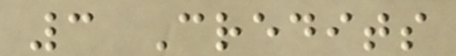3 Credits
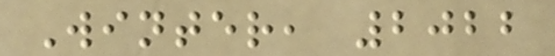Winter, 2022
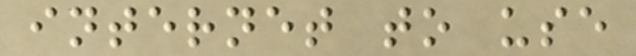internet to use
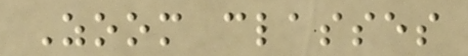Zoom classes
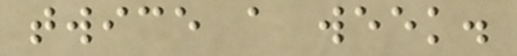twice a week.
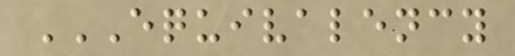EQUIVALENCY
